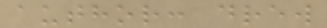author: drew
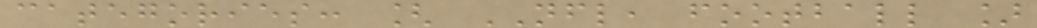categories: [ NFL, football ]
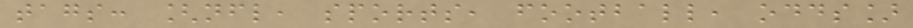tags: [nfl, sports, football, odds]
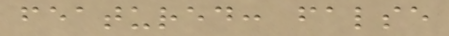featured: false
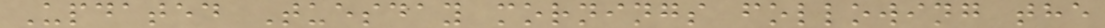Updated Tuesday mornings following the
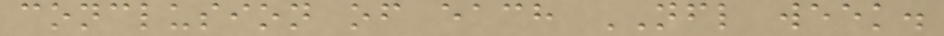conclusion of each NFL week.
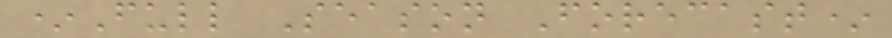*Full Season Forecast*
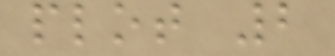plot 2
